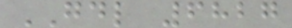GDL 6827
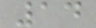14
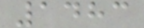1483
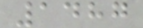1487
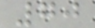70
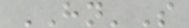HN'S
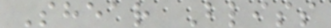Shear Bliss
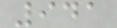941
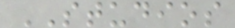STUDIOS
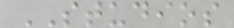STUDIOS
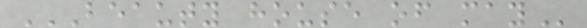BEAUTY HOUSE OF MAY
